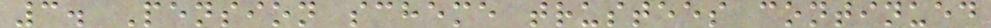3. Pension scheme trustees continued
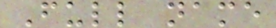Full name
